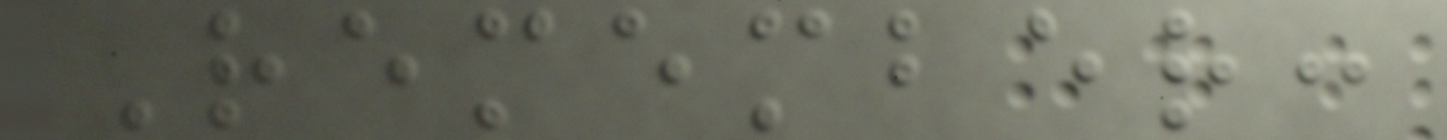Remember:
